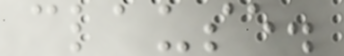clause.
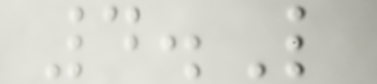4.L
